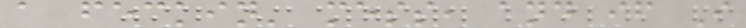a feckin' mess, and if I
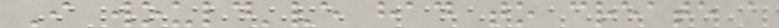I would've had to create a
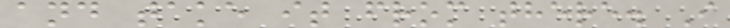and take it from there. I
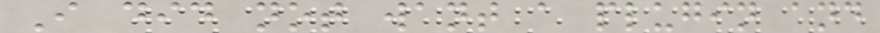I did not want a plugin and
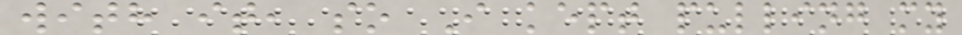with it, so I kept pulling my
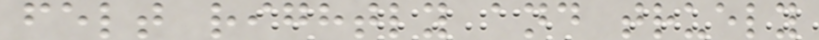felt rightly and truely
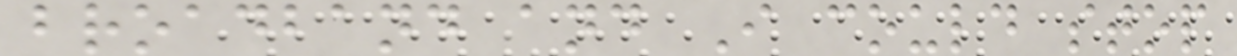broadband and I could stop
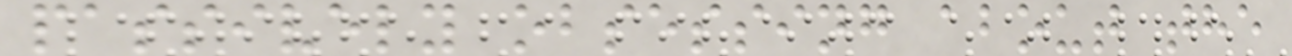passively obsessing about the
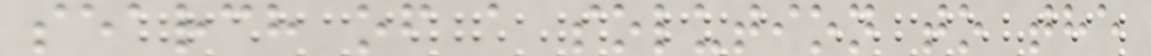search of a solution to the
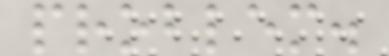problem.
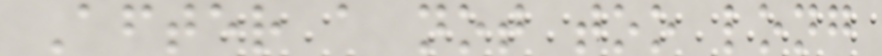After a not too long
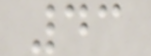43
